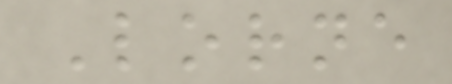Lorne
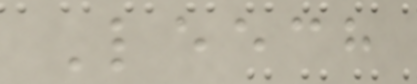Leech
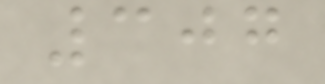307
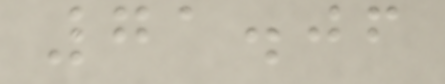71.06
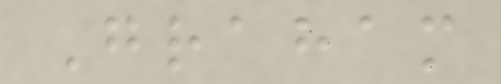Graham
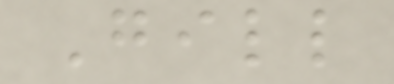Gill
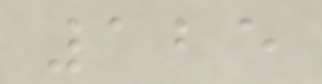125
